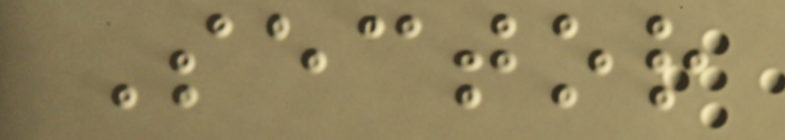Sector
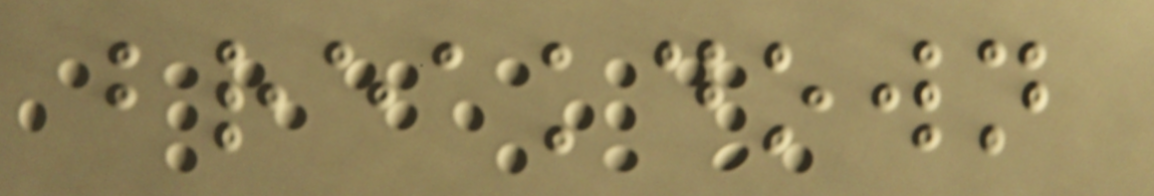breakdown
